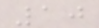10
